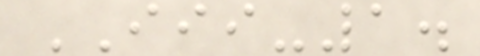III-1.
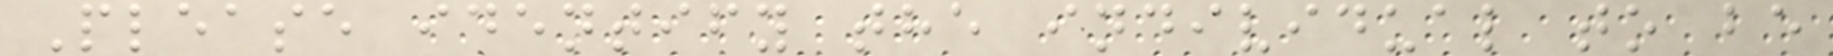Please identify the individual to be
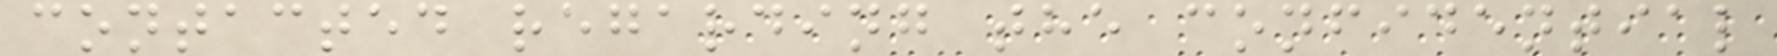contacted regarding the confidential
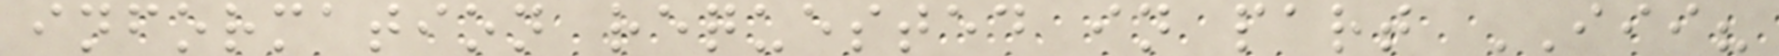information requested in part III?
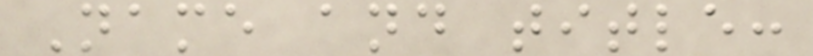Name and title:
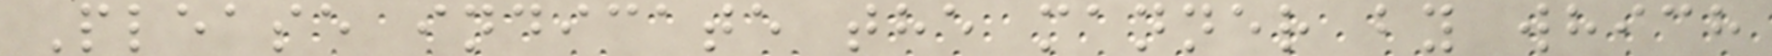Please indicate the manner by which
